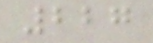227
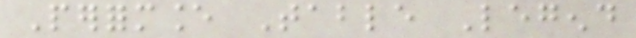Performance Table Legend
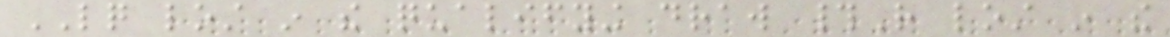LQ lost in the qualifying draw #R lost in the
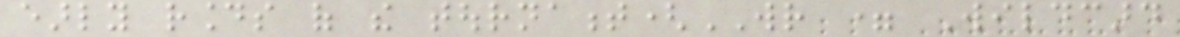early rounds of the tournament(WR = Wildcard
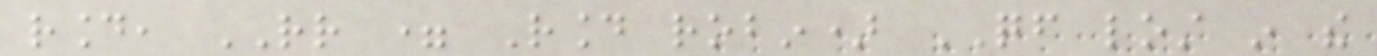round, RR = Round robin) QF lost in the
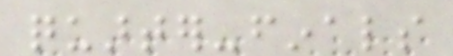quarter-finals
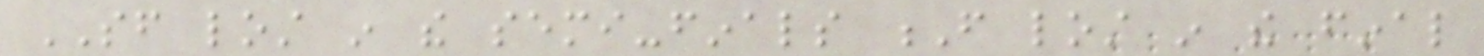SF lost in the semi-finals F lost in the final
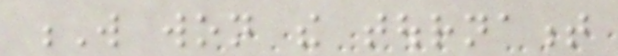W won the tournament
